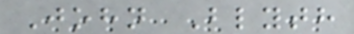John Blyth
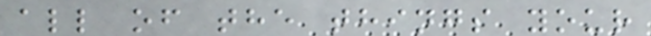all of the things your
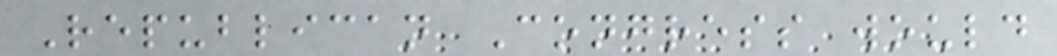Republican Congress would
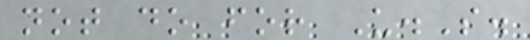not do for U.S.
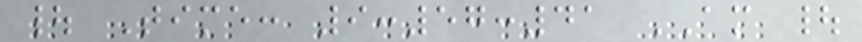| Time: 9:57:41 AM |
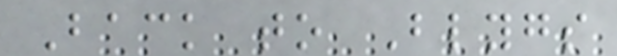Back to Blygs
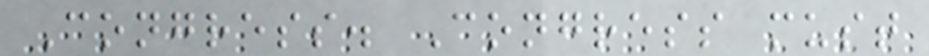Congress. Congress must
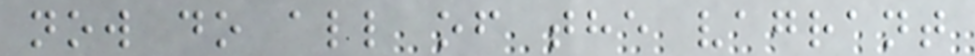now do all of the vagrant
